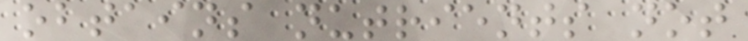obtains nutrients not
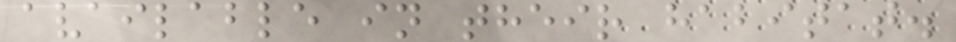available in their habitat.
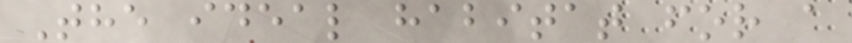The ideal habitat for a
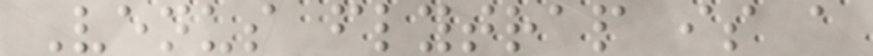Venus flytrap is a
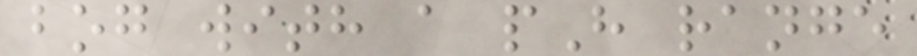bog with a pH range
